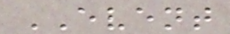EVENT
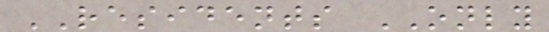RESIDENTS ONLY
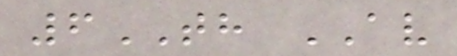6TH AV
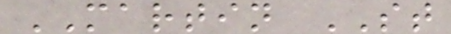MARTIN ST
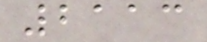2113
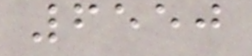6550
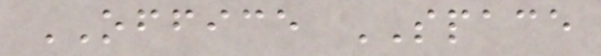OFFICE SPACE
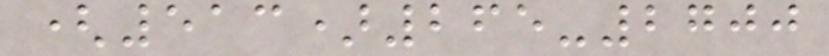(513)265-2700
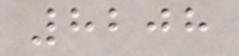8208
